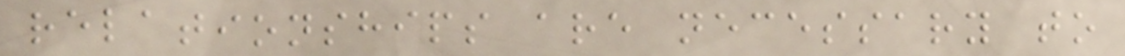relationships are necessary to
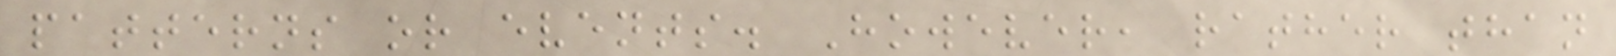patterns or events. However, rather than
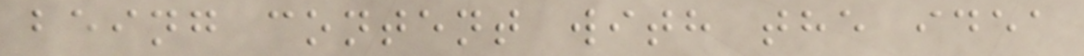being content with the idea
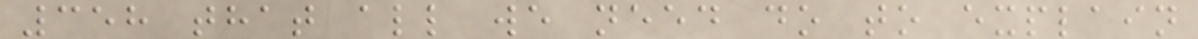358 that all we need do to explain
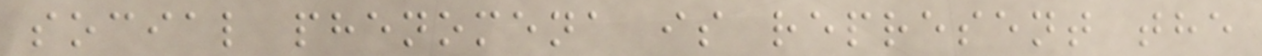social phenomena is represent the
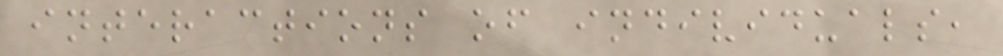interactions of individuals,
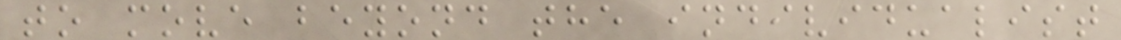to move beyond the individualist
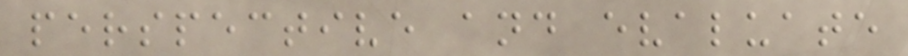perspective and evaluate
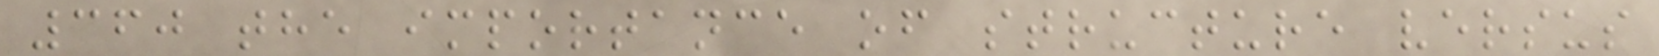360 the importance of structure versus
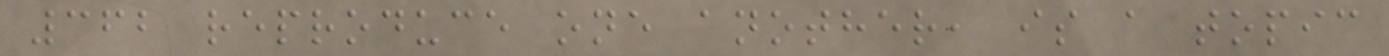362 reproduce one another, is a topic
